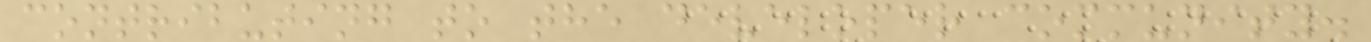contributing to the developer community.
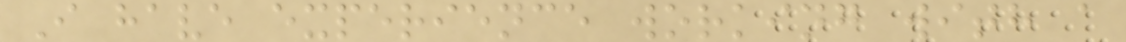I have experience working with a
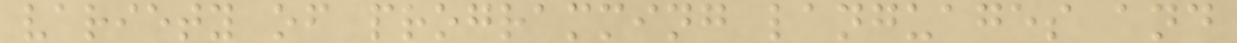variety of programming languages and
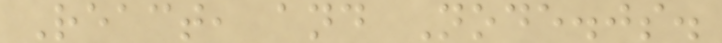React, and Node.js.
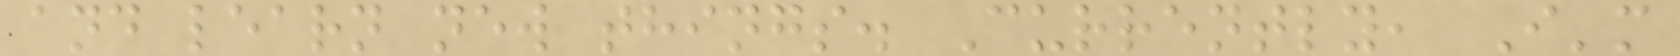and learn new things. Currently, I'm
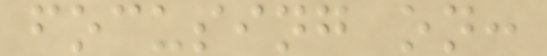focusing on:
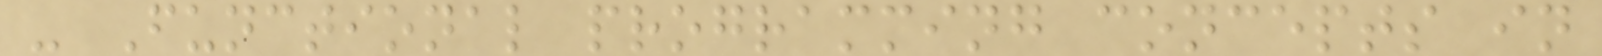- Functional programming concepts in
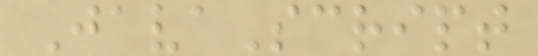JavaScript
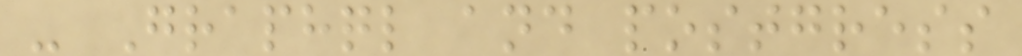- Graphql and postgress
